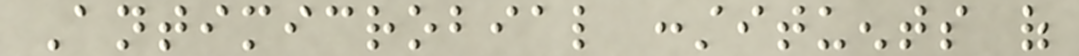Antimicrobial constituents of
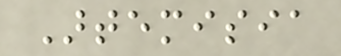Artemisia
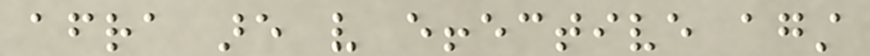afra are very effective against
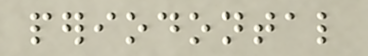periodontal
